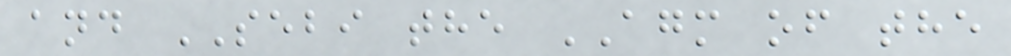and SEBI the AGM of the
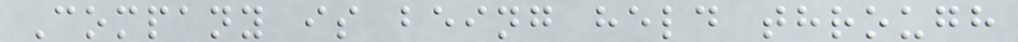Company is being held through
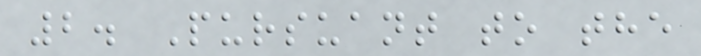2. Pursuant to the
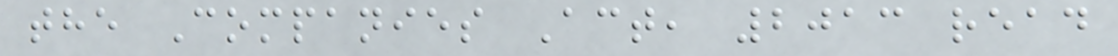the Companies Act, 2013 read
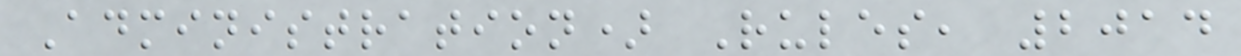Administration) Rules, 2014
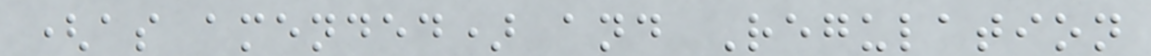(as amended) and Regulation
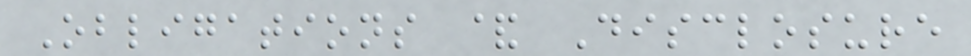Obligations & Disclosure
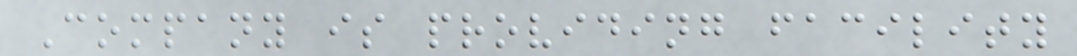Company is providing facility
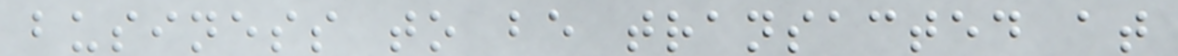business to be transacted at
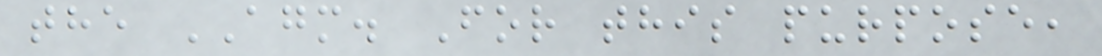the AGM. For this purpose,
